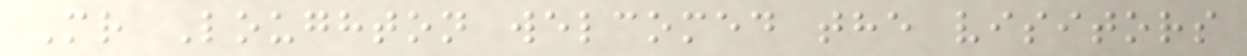Mr Loughton welcomed the visitors
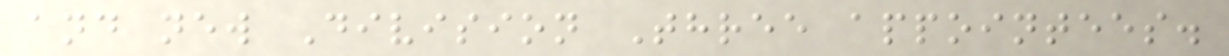and new Division Three appointees.
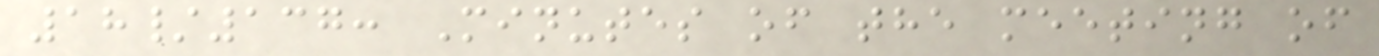18/137: Minutes of the meeting of
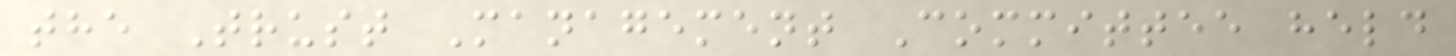the Trust Management Committee held
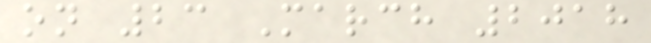on 23 March 2018
